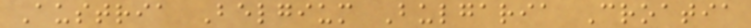Austria Belgium Bulgaria Croatia
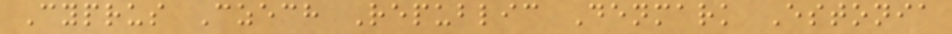Cyprus Czech Republic Denmark Estonia
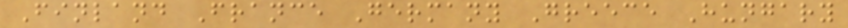Finland France Germany Greece Hungary
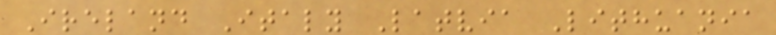Ireland Italy Latvia Lithuania
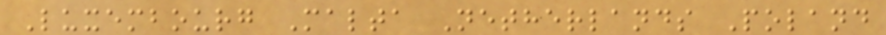Luxembourg Malta Netherlands Poland
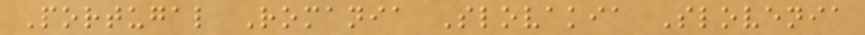Portugal Romania Slovakia Slovenia
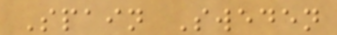Spain Sweden
